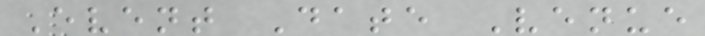Event Date Venue
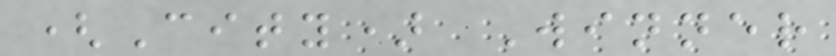(City) Winner
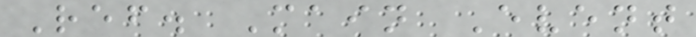Ref. Main Event
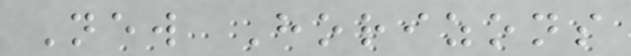New Horizons
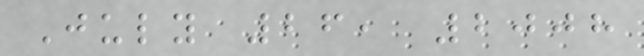July 26, 2008
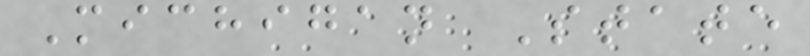Michigan State
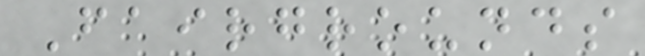Fairgrounds
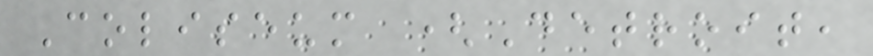Coliseum (Detroit,
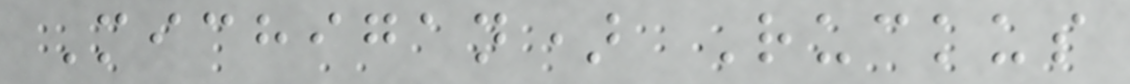Michigan) Ruckus
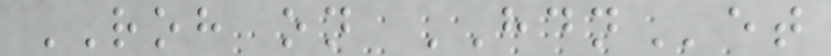ROH on HDNet
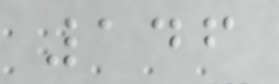146
